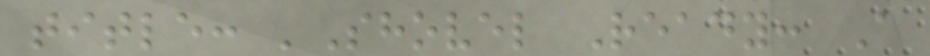title: 'Shovel Ready: A
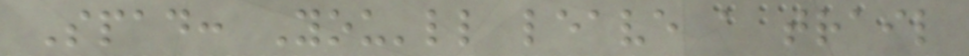Spad: You'll leave a trail
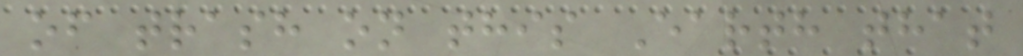of trash on this Earth that
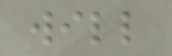will
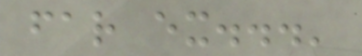far ex...'
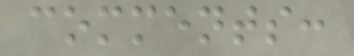comments:
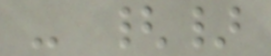- {}
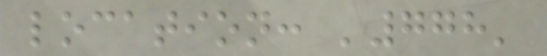location: '778'
